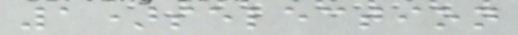1)selection
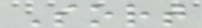Sort
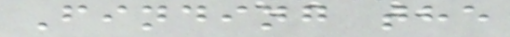Finding the
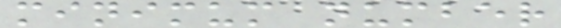minimum number
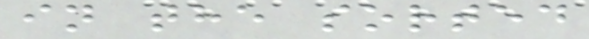in the sorted
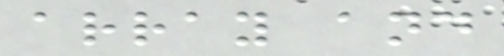array and
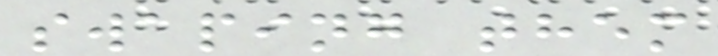swaping them
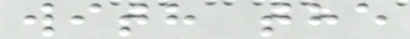with the
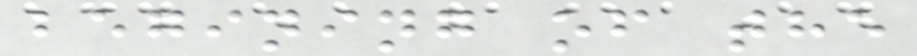begining of the
